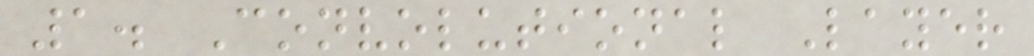1. Convolutional Layer
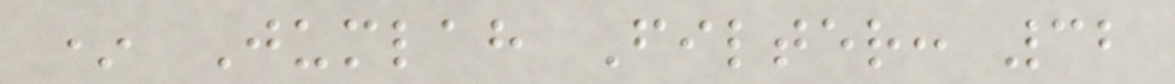* Jumlah Filter: 32
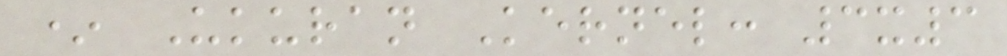* Ukuran Kernel: 3x3
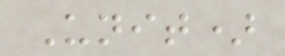Unit)
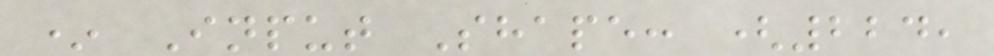* Input Shape: (224,
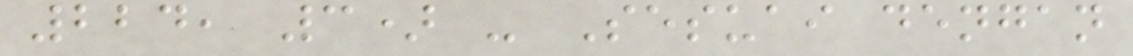224, 3) - Sesuai dengan
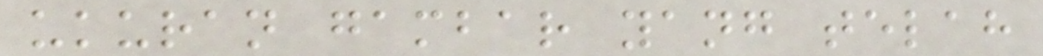ukuran gambar yang telah
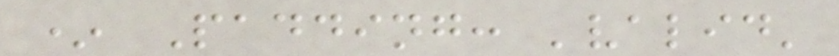* Padding: 'valid'
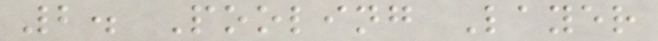2. Pooling Layer
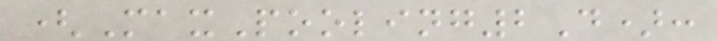(MaxPooling2D):
